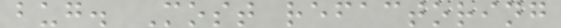bug. Most refactoring
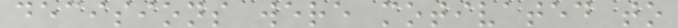decisions were motivated to
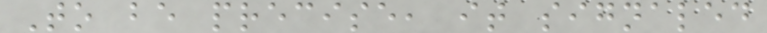To be precise, it signaled
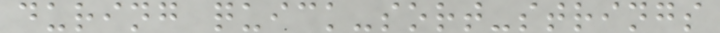during quick-sort-strings
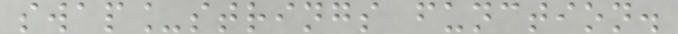swap_strings function.
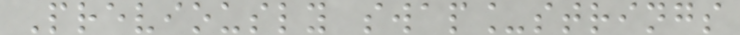Previously swap_strings
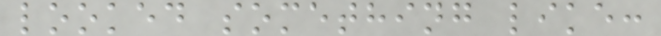looked something like:
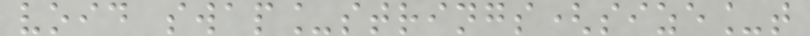void swap_strings(size_t
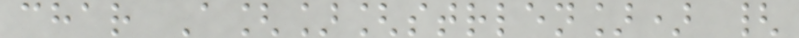char A[][strlen]) {
